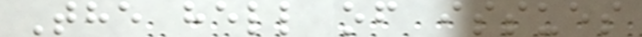The hell of issues
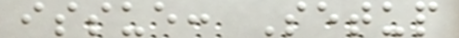issue: Setup
